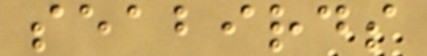seabirds
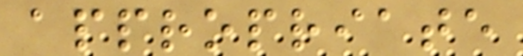appropriate
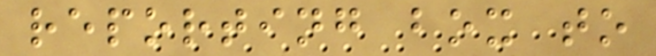reporting box to
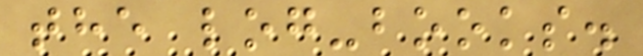the log-books.
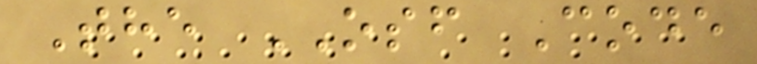The OSF Code
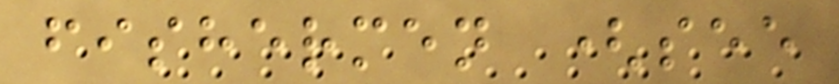fishermen (see
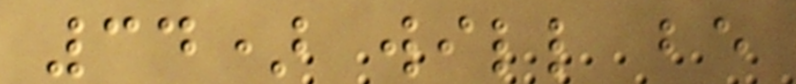34) will be
